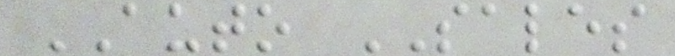AUTO SALES
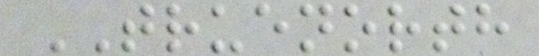TRUENORTH
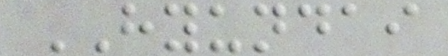HYUNDAI
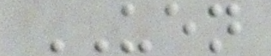UEN
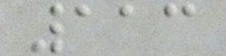113
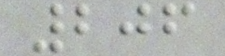206
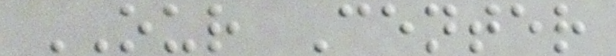OUR Center
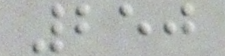250
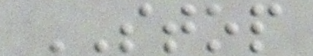STOP
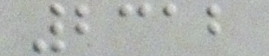2312
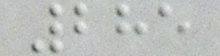285
